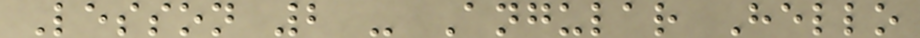Lesson 2 - Angular Hello
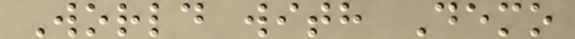World with Demo
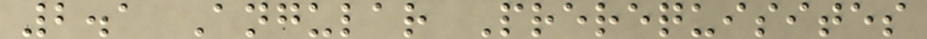2.1 Angular Prerequisites
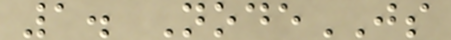1. NodeJS
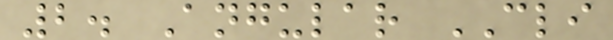2. Angular CLI
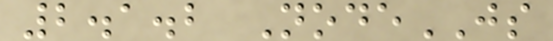2.1.2 NodeJS
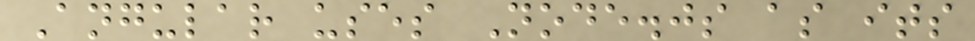Angular uses Node.js as its
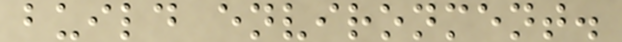build environment.
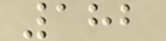182
